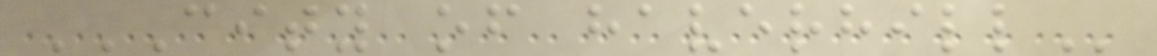CITY OF HAVERHILL
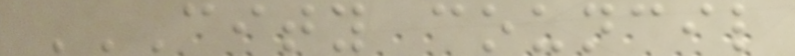CITY COUNCIL
